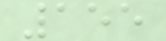155
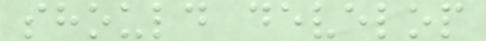should develop
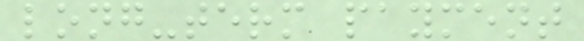long-term payment
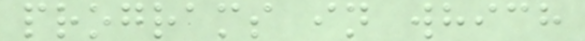programs in which
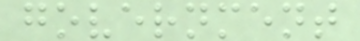government
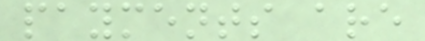payments are
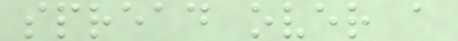spread over a
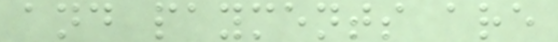and payments are
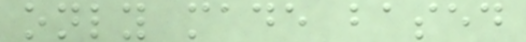only made based
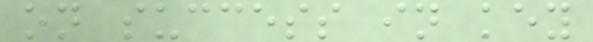on success in key
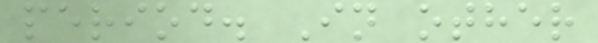period. In other
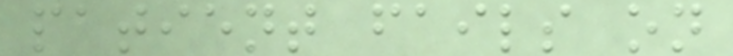patient fails on
